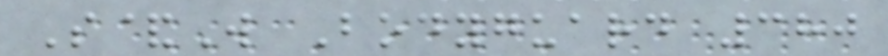S&W Bodyguard 380
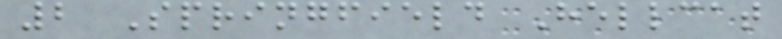2 Springfield Hellcat
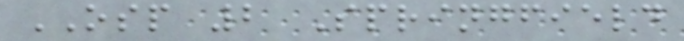OSP 2 Springfield
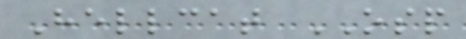Hellcat OSP
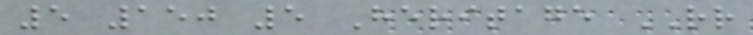5 150 5 Heritage RR
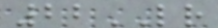22LR
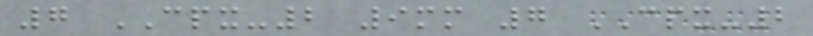7 CPX-2 9mm 7 CPX-2
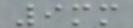9mm
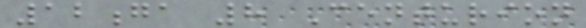12ga 8 Centurion
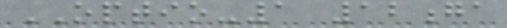OPTIO-1 12ga
